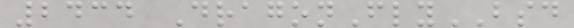2434 DragonFlyBSD
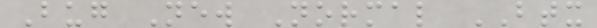Bug New Normal BTX
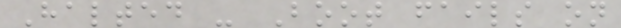Halted - Boot fails on
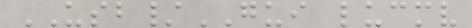USB/GUI lucmv
